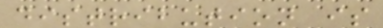distribution is
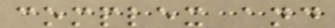complex and
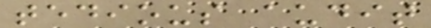tedious audit
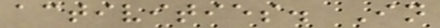activities. In
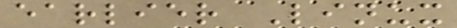earlier Linux
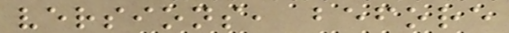versions, before
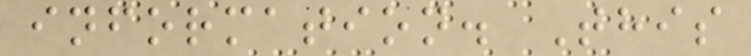information. This
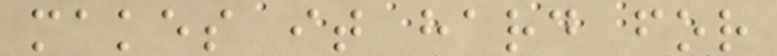makes it hard for
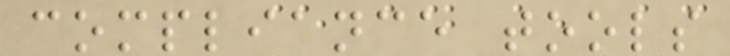compliance tools
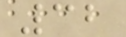32
